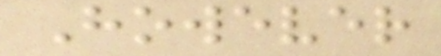However
